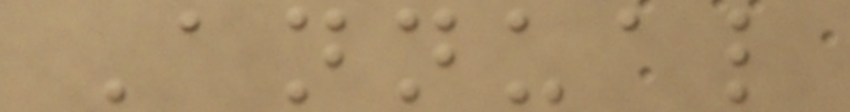Annual
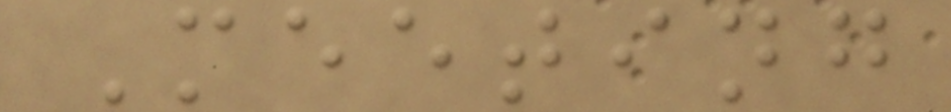Meeting
